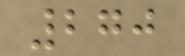270
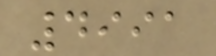4991
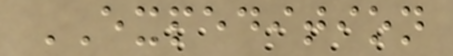EXPEDITION
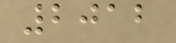2012
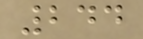244
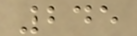245
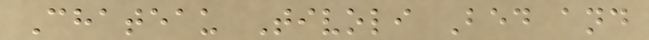Chateau Tivoli Bed and
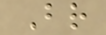Br
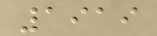1919
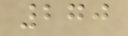270
